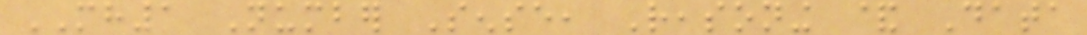MH1 Number Sense, Reasoning & Data
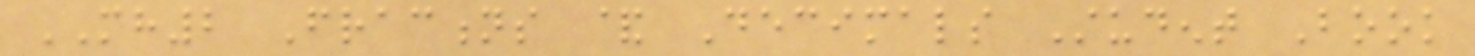MH2 Fractions & Decimals Student Book
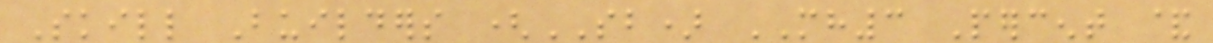Skill Builders (SB) MH3 Percent &
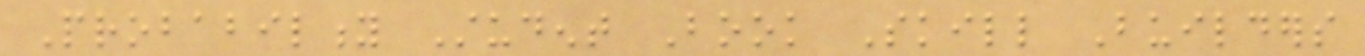Probability Student Book Skill Builders
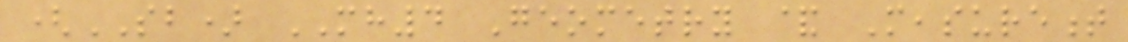(SB) MH4 Geometry & Measurement
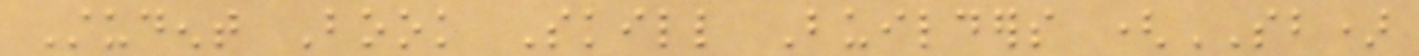Student Book Skill Builders (SB)
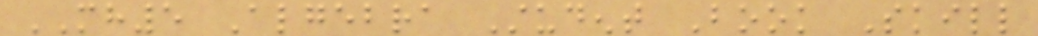MH5 Algebra Student Book Skill
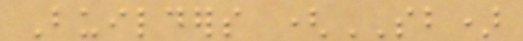Builders (SB)
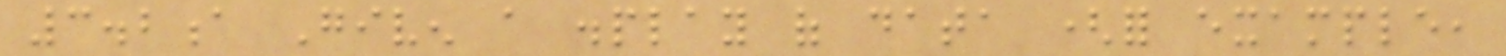3.2a Given a display of data (for example,
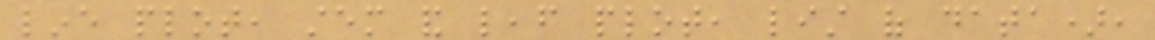line plot, stem and leaf plot, list of data),
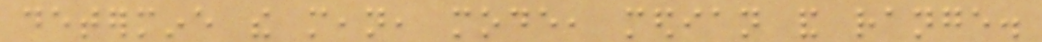determine the mean, mode, median and range.
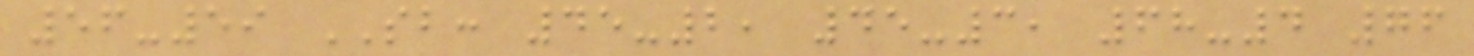56-59 SB: 45-2, 45-3, 68-4 76
